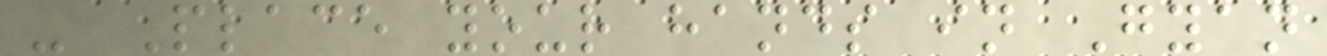- Place your hands in Gyan
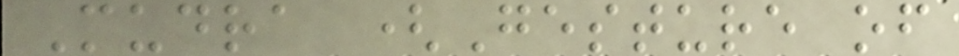Mudra (Gesture of
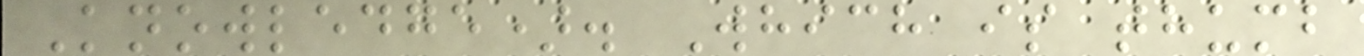Knowledge). Which is thumb
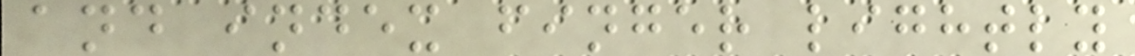and index finger lightly
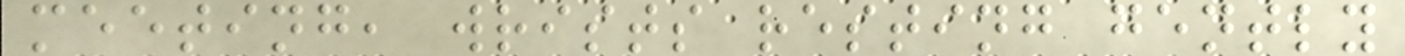meeting, wrists resting gently
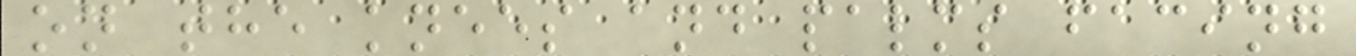on the knees and palms facing
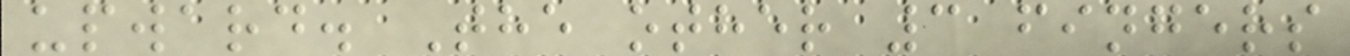upward. The other 3 fingers
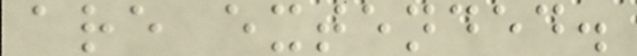are extended.
